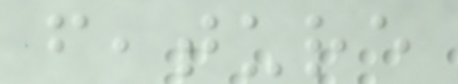feature
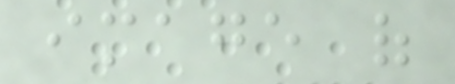image of
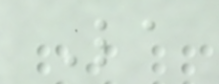La
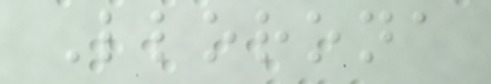Llorona
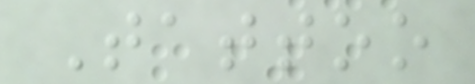Tattoo
